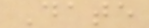Date
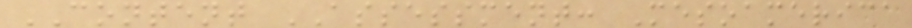CONTENT ASSESSMENT: Mesoamerica
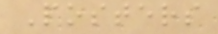Posters
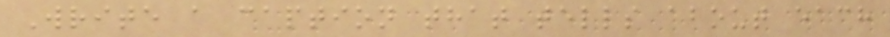Write a caption that tells about each
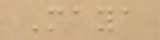Maya
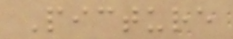Picture
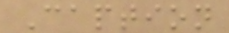Caption
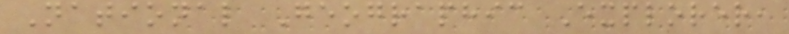National Geographic Explorer,
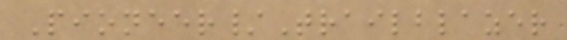Pioneer/Trailblazer
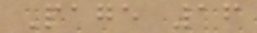Page 16
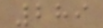289
